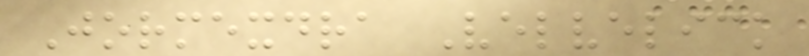Jormexdra Velvelick
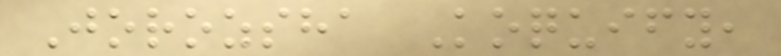Jorozsha Koquify,
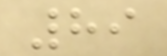89
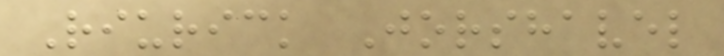Riurick Jorshavel
